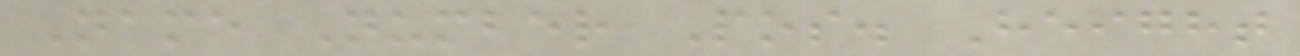Name Number Pos. Height
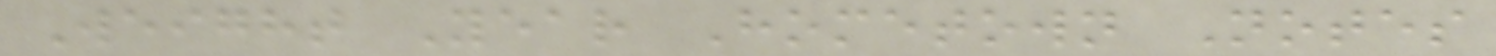Weight Year Hometown Notes
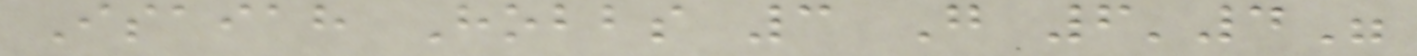Isaiah Hobbs 3 G 6'4"
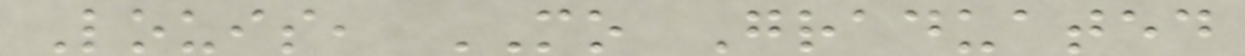Louis, MO Graduated
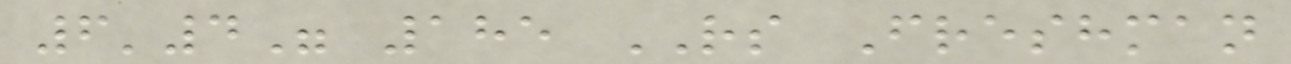6'4" 185 RS Freshman
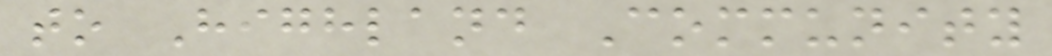to Highland Community
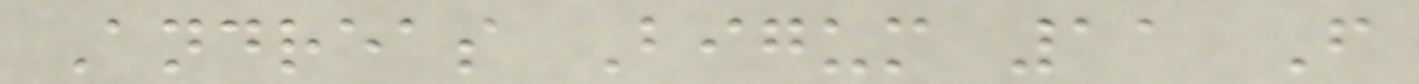Andreas Bigum 11 F
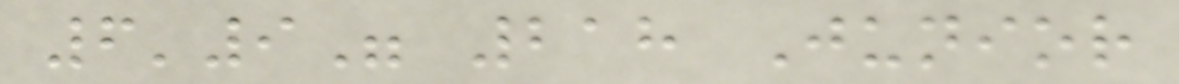6'9" 218 Junior
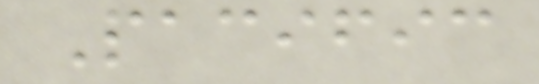Pacific
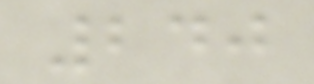240
